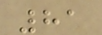81
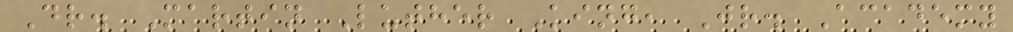Dr. Martin Luther King, Jr. Academy
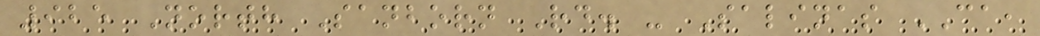925 North Sanborn Rd. - Salinas CA,
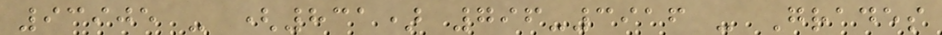93905 - (831) 796-3916 - Grades
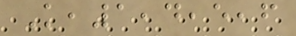K,1,4,5,6
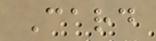Card
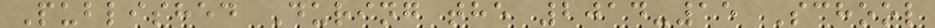Published During the 2014-15 School
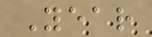Year
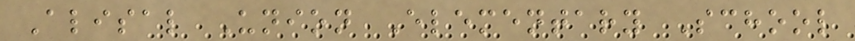Alisal Union Elementary School
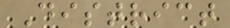District
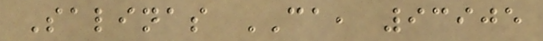Salinas CA, 93905
